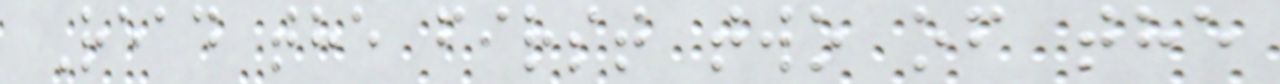Read the first two of the
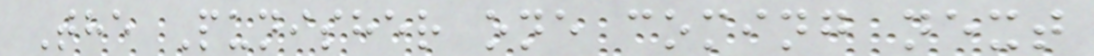The Punisher one coming next
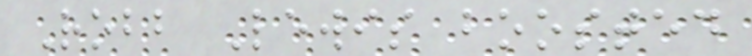Robb Lewis boosted
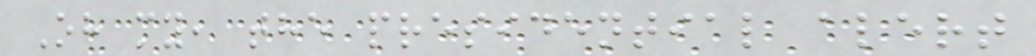Oh my, the presidential alert
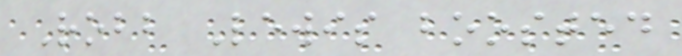Robb Lewis boosted
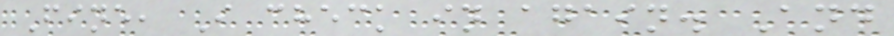Fine, I check in again. And
